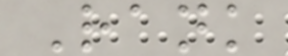Rank
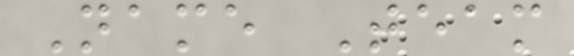Name Team
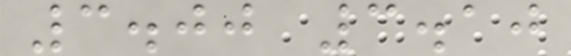3.00 3.10
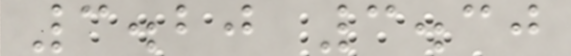3.20 3.30
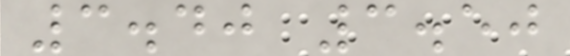3.40 3.50
